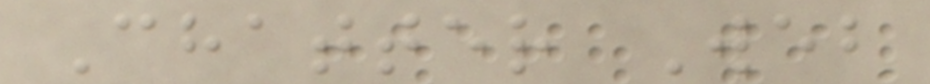Chatter Web
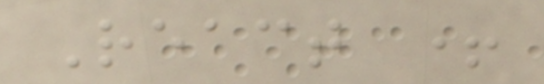React +
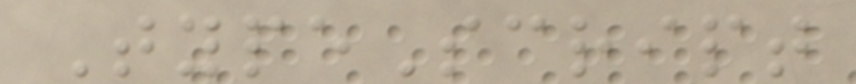TypeScript
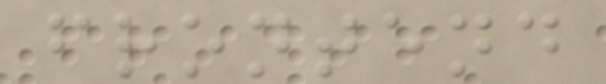frontend
